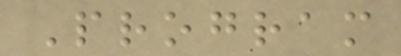Program
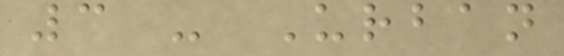3 - Urban
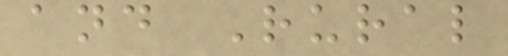and Rural
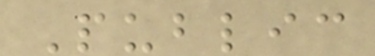Public
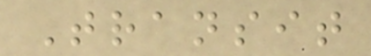Transit
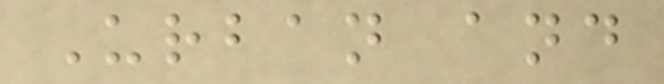Urban and
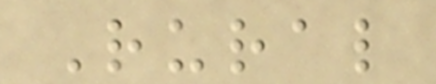Rural
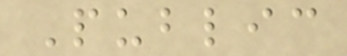Public
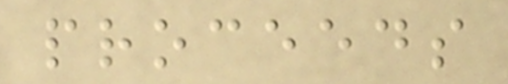proceeds
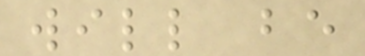will be
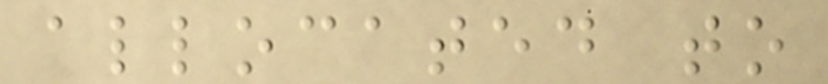allocated to
